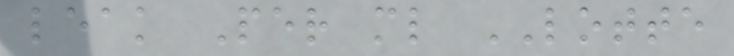leak Per ml LOTTE
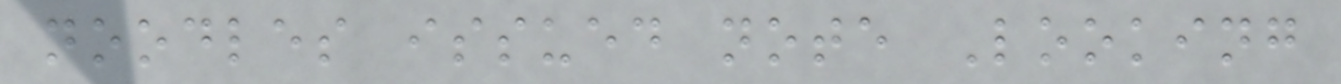noodles issued note Looking
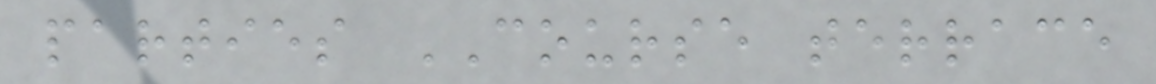parties COURSE terrace
